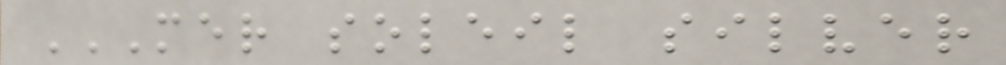MER SOLEIL SILVER
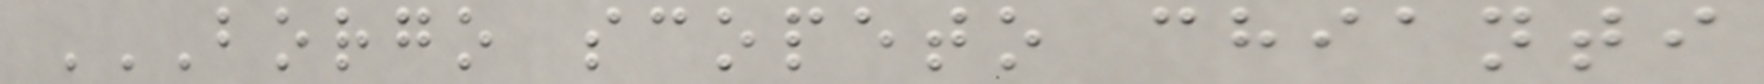BORGO SCOPETO CHIANTI
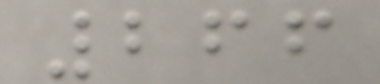266
